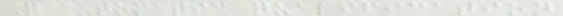Q automatic qualification
